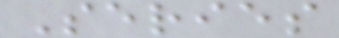Series
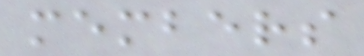members
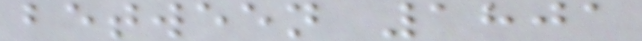between 1801
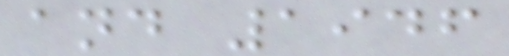and 1946
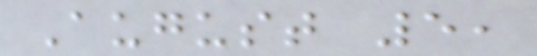August 5,
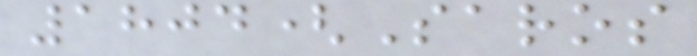1804(Saros
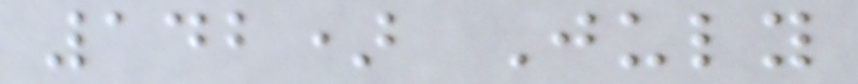142) July
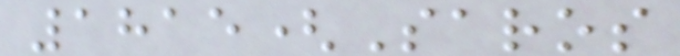1815(Saros
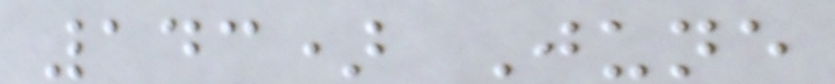143) June
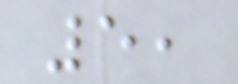5,
